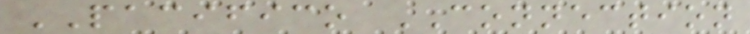PACIFICO CONNECTION
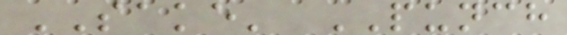SAKE' PUNCH
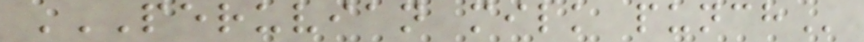PERUVIAN MILK PUNCH
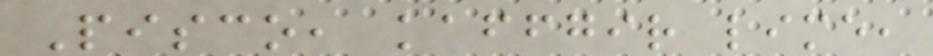Pisco, kaffgir lime,
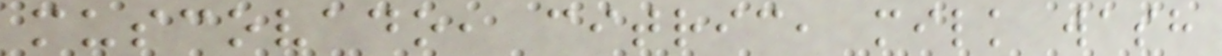muscovado, citric, milk wash
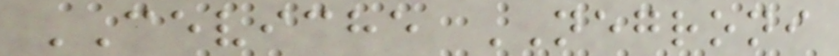CEVICHE NEGRONI
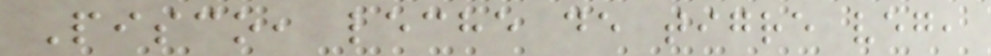Pisco, leche de tigre veg,
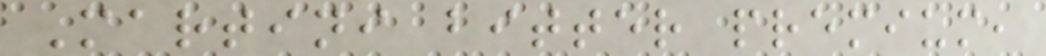Martini bitter premium,
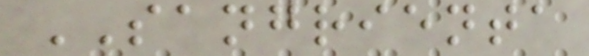SANGRIENTA
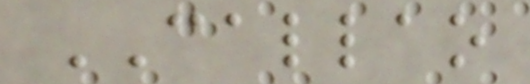CALLAO
